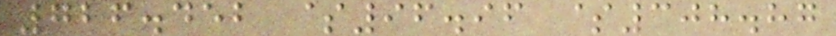726.452 $96.96 $308.87
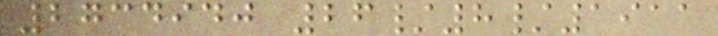2734940 26/8/1911
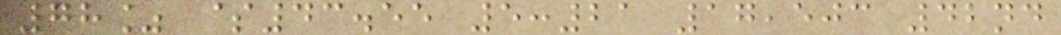78% $43.55 5:21 17,503 42nd
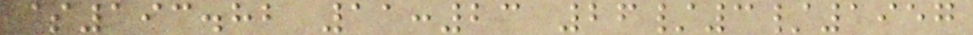$193.82 11:23 26/3/1957
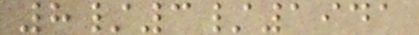8/3/1941
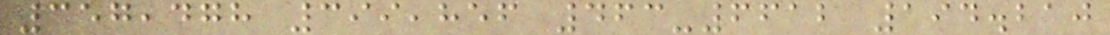357,478 399,856 463-6612 194.210
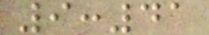9:41
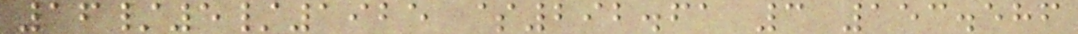16/5/1925 $292.61 3 153.586
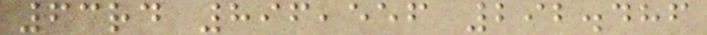63rd 896,556 292.486
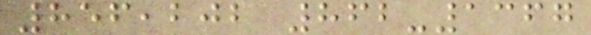856,202 862-1367
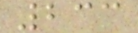233
